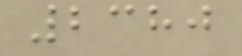2380
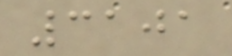3101
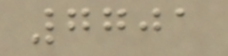7701
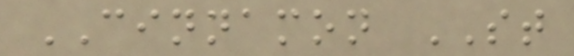CINNAMON ST
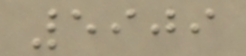5909
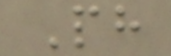Ph
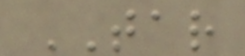TAR
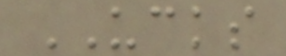UCKS
